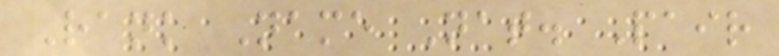Rank Name Nat. Pair
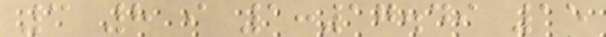3 8 i 1:17.49 15
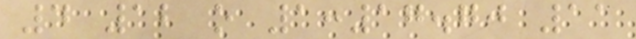4 12 o 1:17.70 11
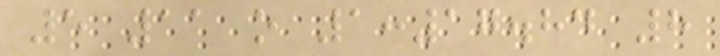5 11 o 1:17.84 8
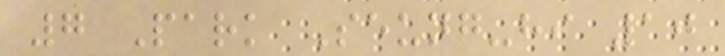7 Park Seung-hi 10
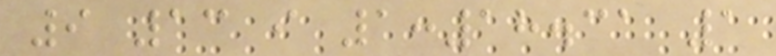9 13 i 1:18.31 1
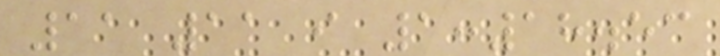11 11 i 1:18.53
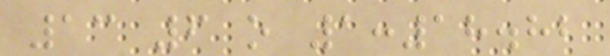13 6 o 1:18.82
